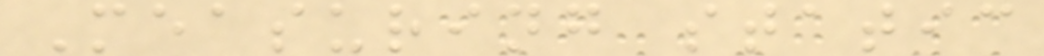Measuring static
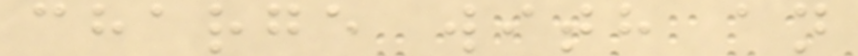charge with an
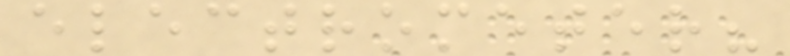electrometer?
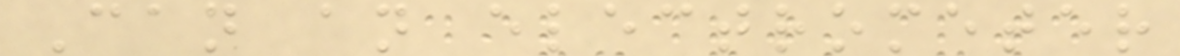Can an electrometer
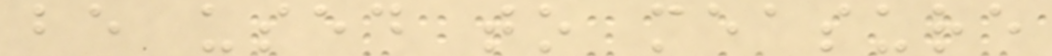be used to measure
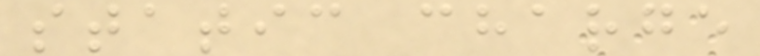static charge
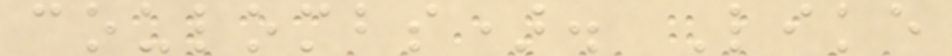coulombs). Like
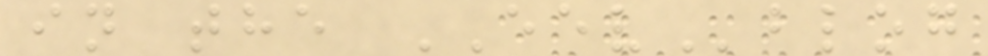in the EEVblog
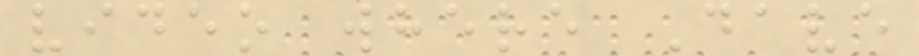video where Dave
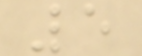5
